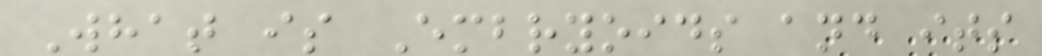What is Embryoids and its
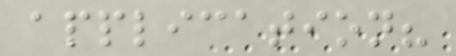application?
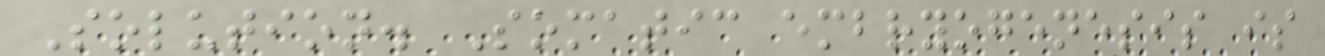Solution. Somatic embryogenesis is
